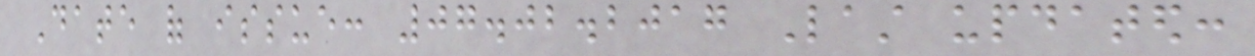Date of issue: 07.02.2017 Last updated:
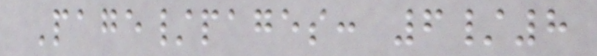Page/pages: 6/8
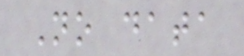No data
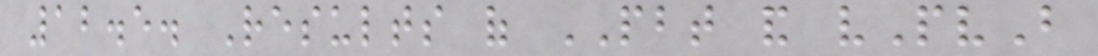12.5. Results of PBT and vPvB
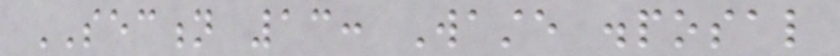SECTION 13: Waste disposal
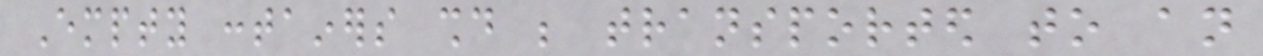Empty containers should be transported to an
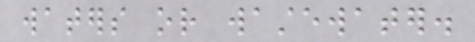waters or wastewater.
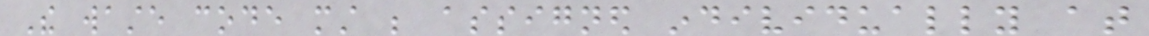The waste code must be assigned individually at
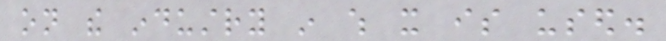on the industry in which it is used.
